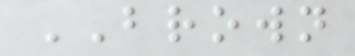BROWN
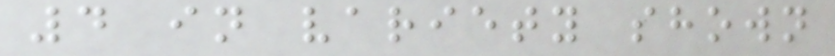4 in variety shown
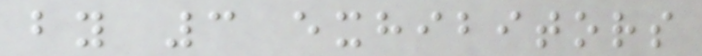by 3 exhibitors
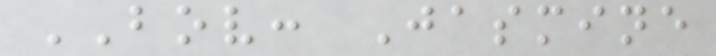BOV: Jasmine
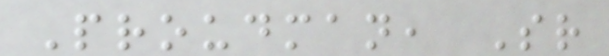Proudman, Sr
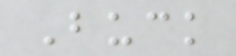Buck
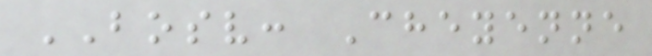BOSV: Cheyenne
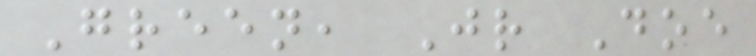Green, Jr Doe
